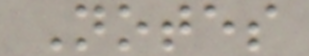Notes
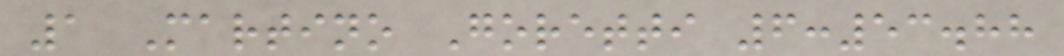1 Martino Goretti 6:53.88
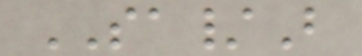SA/B
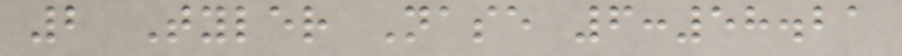2 Tyler Nase 6:58.21
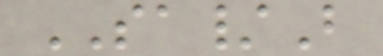SA/B
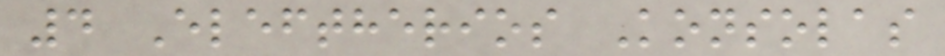4 Eleftherios Konsolas
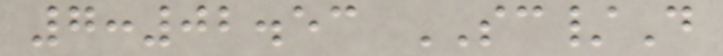7:02.53 SC/D
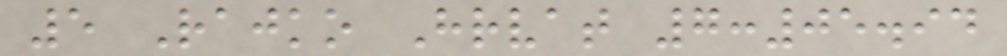5 Rajko Hrvat 7:05.94
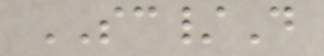SC/D
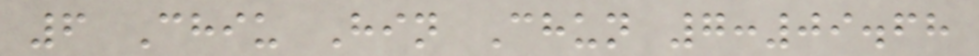6 Chiu Hin Chun 7:09.68
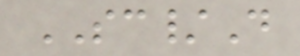SC/D
